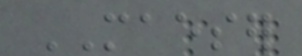MAESER
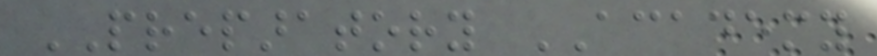PREPARATORY ACADEMY
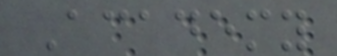Academy
